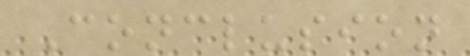Conclusion
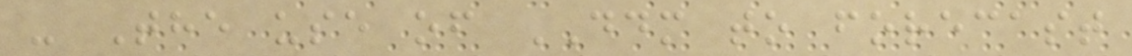- The use of DDM to forecast
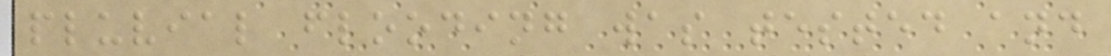pluvial flooding was tested and
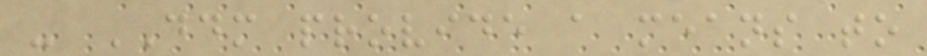- DDM provide a means to
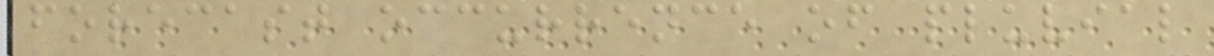forecast occurrence of pluvial
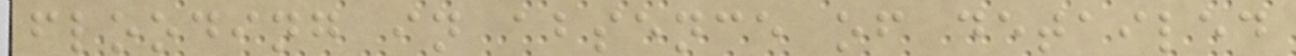flooding in absence of detailed
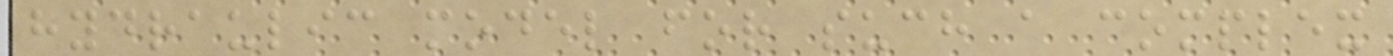hydraulic model for such a complex
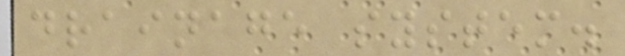drainage system.
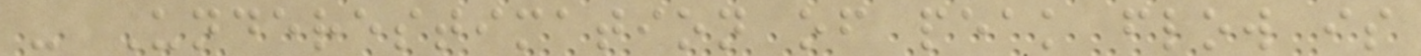- Underestimation of peak flow is
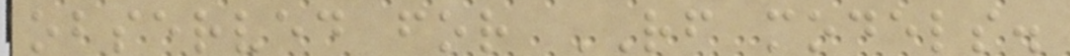observed for RF models.
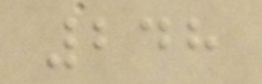248
